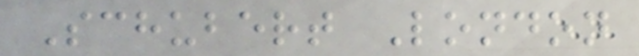Schubert London
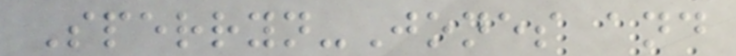Sperryn-Jones and
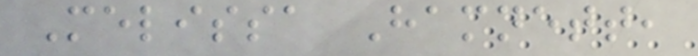Melissa Hamnett,
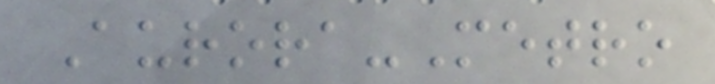Aurora-Metro
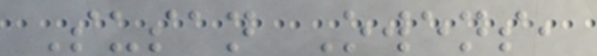Susan Owens,
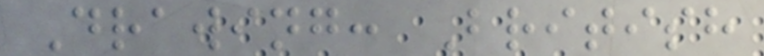Drawing: British
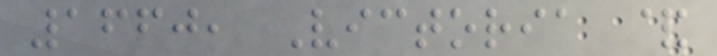1660, Victoria &
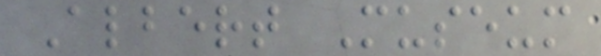Albert Museum
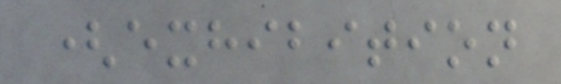(exhibition
